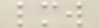lmw
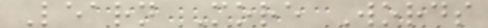Learn More Words
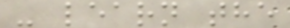- learn the
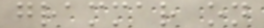grammar on
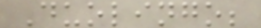Duolingo;
